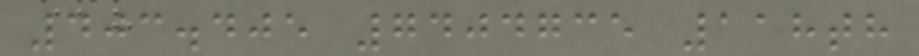403.405 7404735 118th
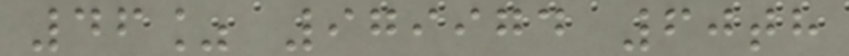46% 979974 60th
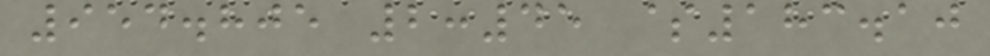954.805 2:45 $183.10
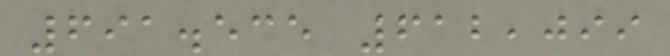691.535 612,099
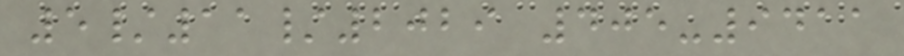5/11/2029 405-9411
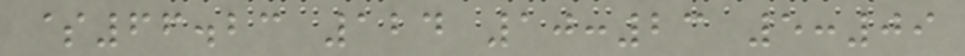$66.23 124 10:23 5:09
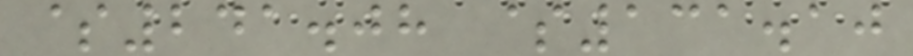$241.08 $131.10
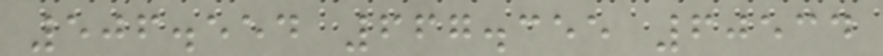506.554 667.355 60534
